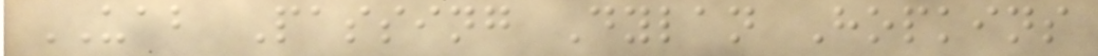UAB Passing Dylan Hopkins
